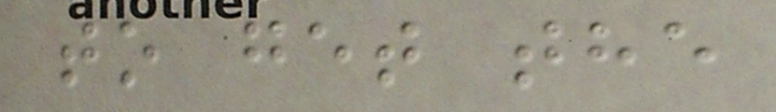to get the
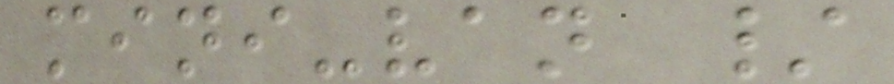mini-van /
